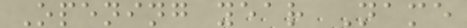Opening year Name
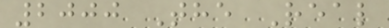2000 The Real
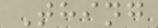Thing
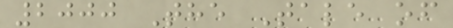2000 The Tale of
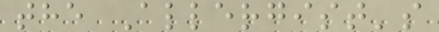the Allergist's
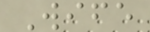Wife
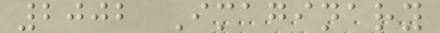2002 Imaginary
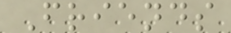Friends
